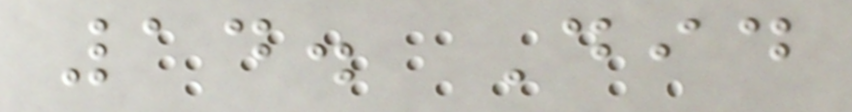14. Did
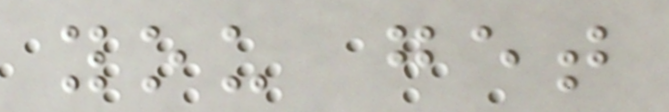you get
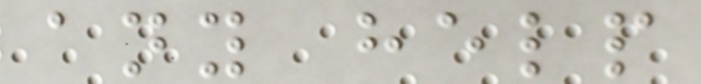any help
